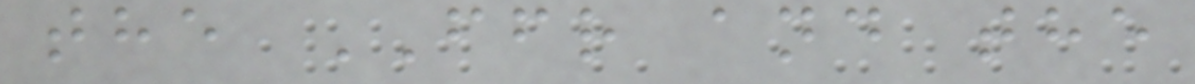the FFR and the
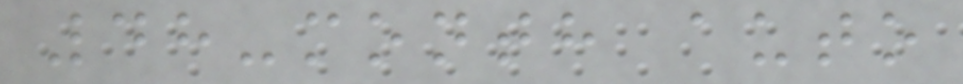48-month auto
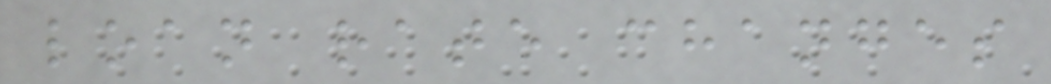loan rate changes
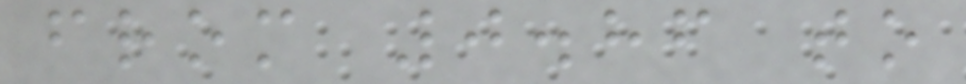from 0.86 to
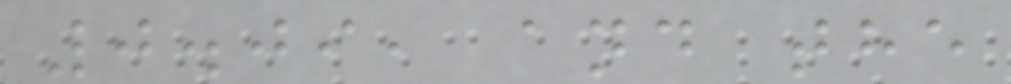0.09, and the
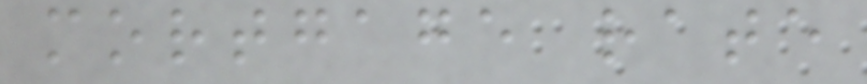mortgage rate
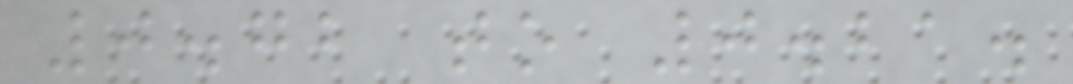0.72 to 0.21.
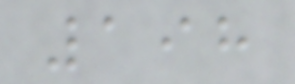198
